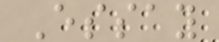Essay
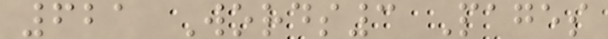621 Words3 Pages
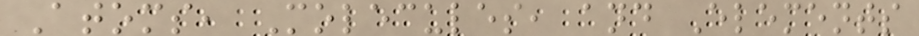Atoms, Molecules, and Elements
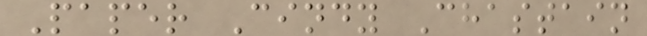Paper Cindy Chastain
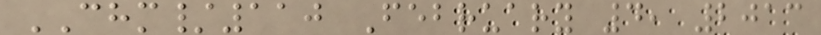CHM/110 February 4, 2013
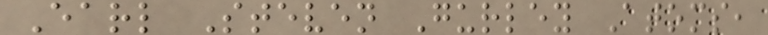Earl Steven Gurley Atoms,
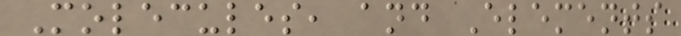Molecules, and Elements
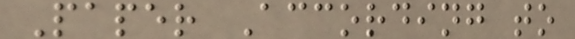Paper According to
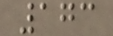173
